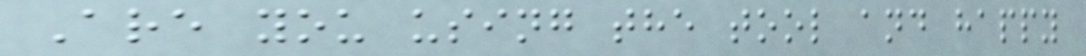Are you using the tool and happy
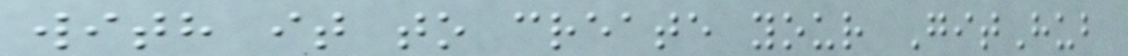with it to create your GitHub
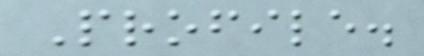Profile.
